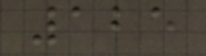125
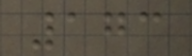173
